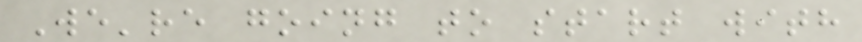We're going to start with
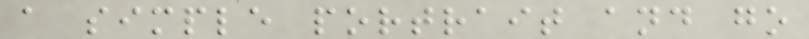a simple portrait and go
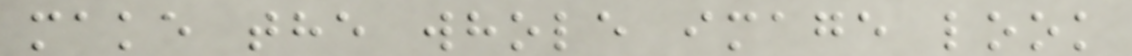make the whole image look
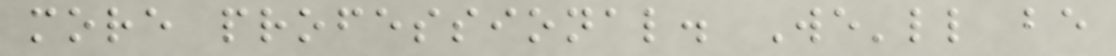more professional. We'll be
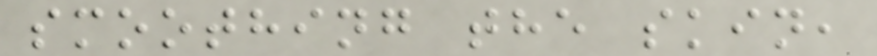smoothing the skin,
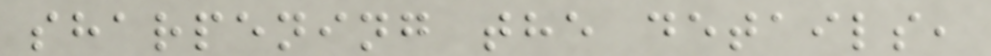sharpening the details,
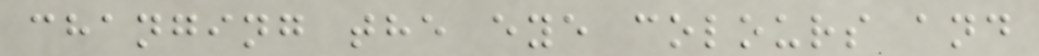changing the eye colours and
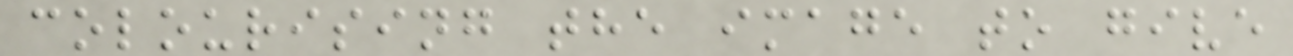colourising the image to give
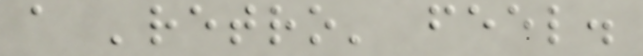a 'retro' feel.
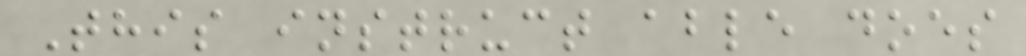This instruct able does
